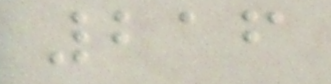216
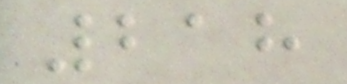218
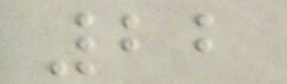22
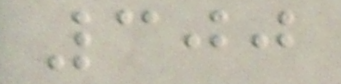300
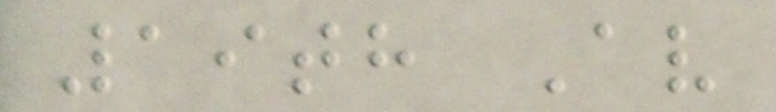19th Av
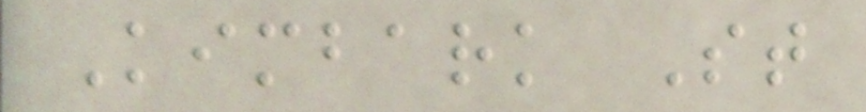Kimbark St
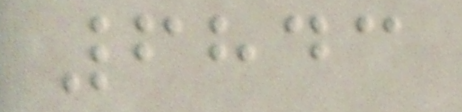6843
